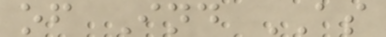of Ind AS
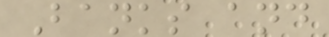Banks and
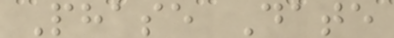Phase Date
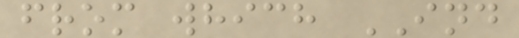from which IND
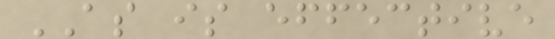AS is effective
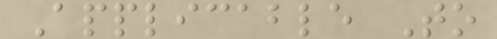Applicable To
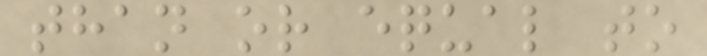than or equal to
